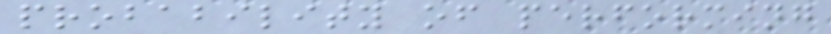probability of performing
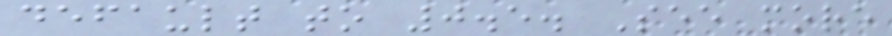default to 0.5. See more
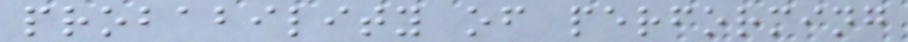probability of performing
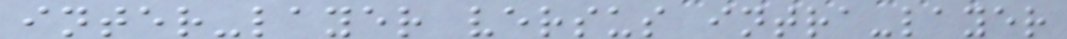inter-layer versus intra-layer
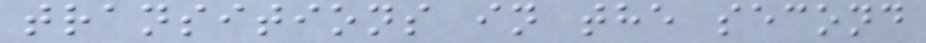transitions in the second
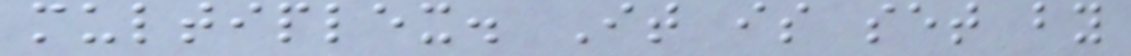multiplex. It is set by
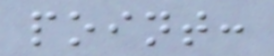point:
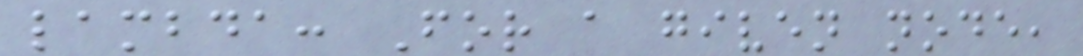lambda: For a given node,
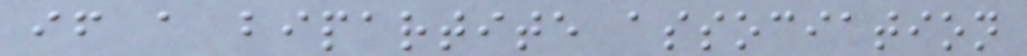if a bipartite association
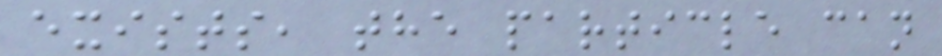exists, the particle can
